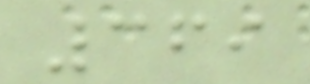369
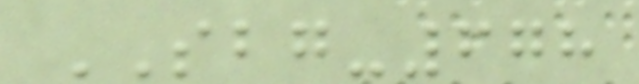SBG-678
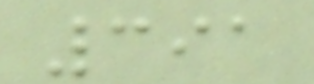391
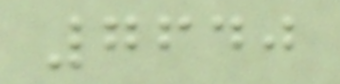7640
